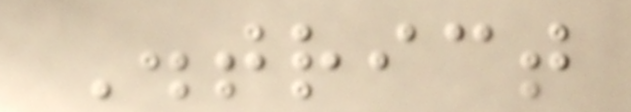District
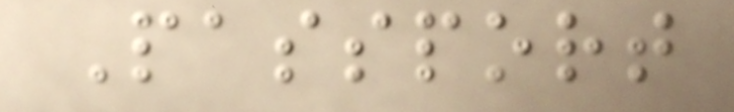Passport
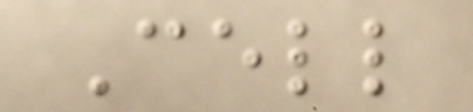Cell
